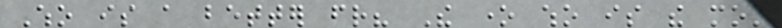Who is a better friend? The one who is the most
